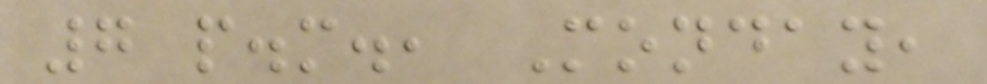7 p.m., Monday,
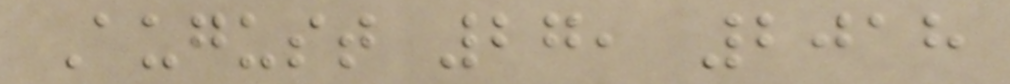August 27, 2018
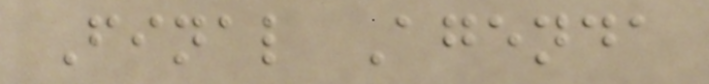Final Agenda
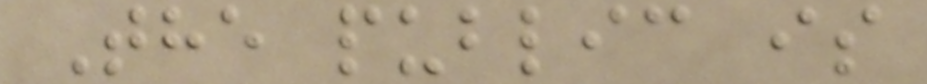The public is
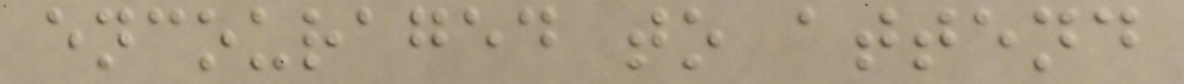encouraged to attend
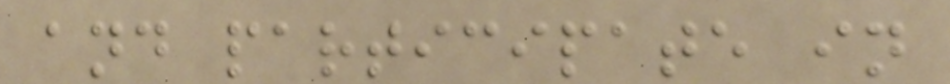and participate in
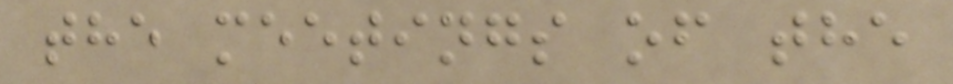the meetings of the
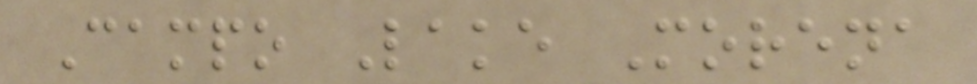Campo Lake Morena
